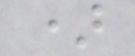)
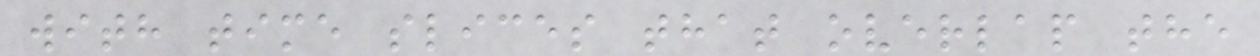with time slices that overlap the
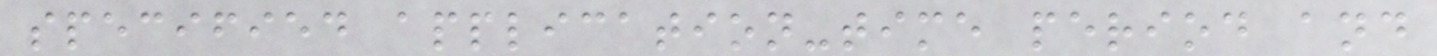specified application-time period and
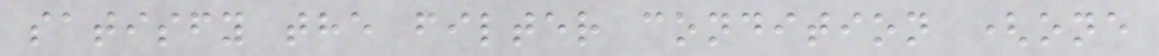satisfy the filter condition (one
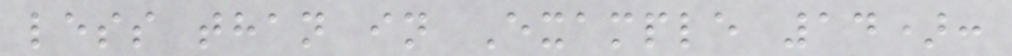less than in Example 14):
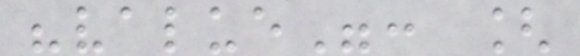"value": [
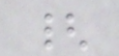{
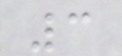3
